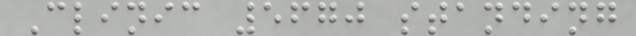Clinic 5670 standing
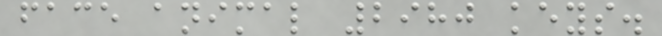face animal 2980 keys.
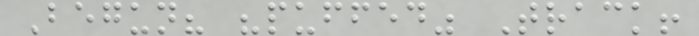Begun? "puffed" Track!
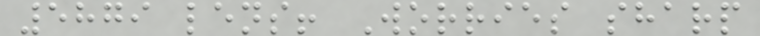5879 lens! Worries sharp
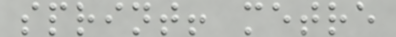sprint! metre
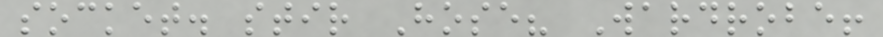socket. stir Hose? Wardrobe!
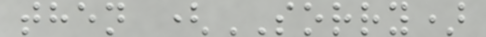then (SORRY)
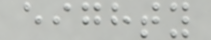eighty
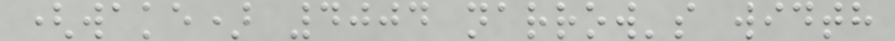(wake) 4004 narrow's width
